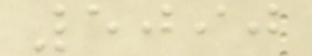5090
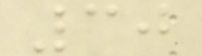30
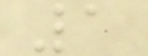1
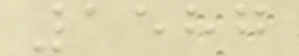1587
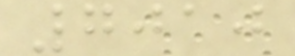7010
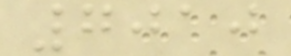7010
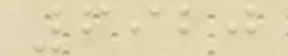6920
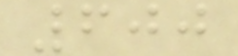600
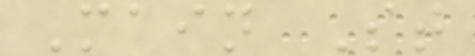Main St
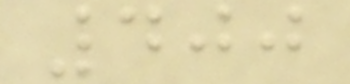400
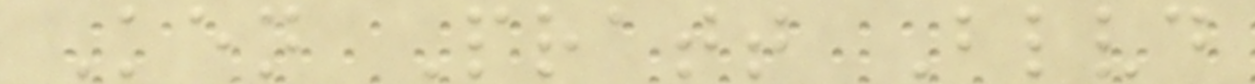Ken Pratt Blvd
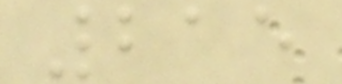215
